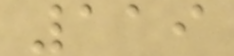119
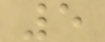5
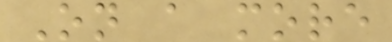On a more
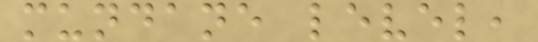mundane level,
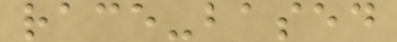race-based
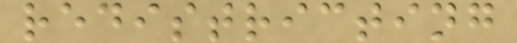redistricting
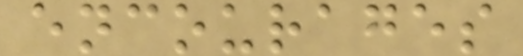encourages
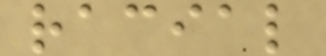racial
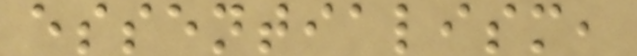essentialism,
